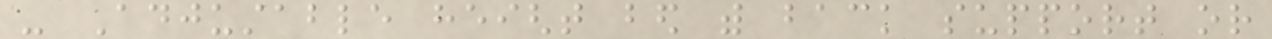- Adjustable height bed with back support or
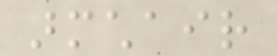armchair
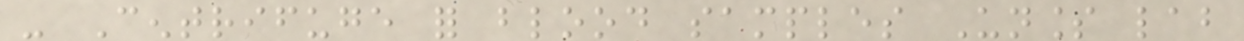- Centrifuge for blood samples Unless lab
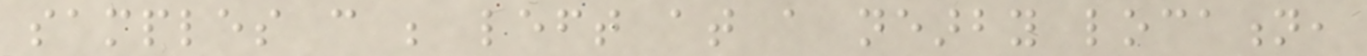samples can be left at a nearby location,
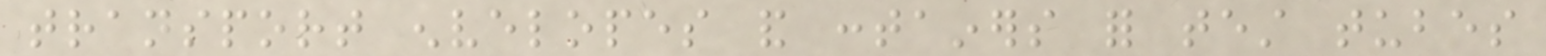transport envelopes and containers for test tubes
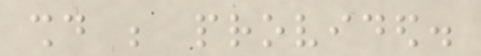should be provided.
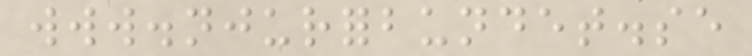www.njurforbundet.se
